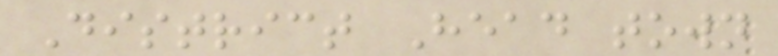District Head town
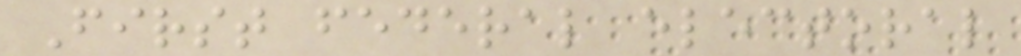First federal electoral
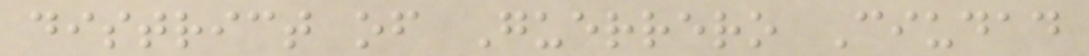district of Guerrero Ciudad
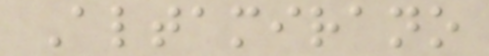Altamirano
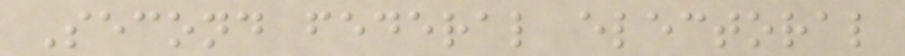Second federal electoral
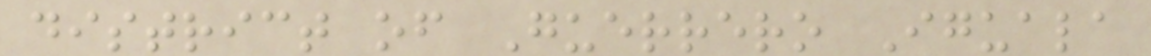district of Guerrero Iguala
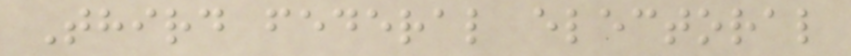Third federal electoral
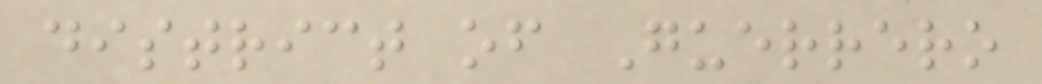district of Guerrero
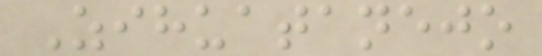Zihuatanejo
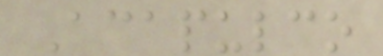Acapulco
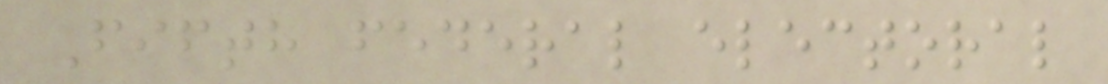Fifth federal electoral
